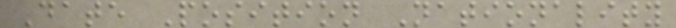Date Position Nationality
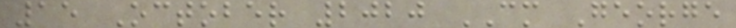15 October 2020 CM George
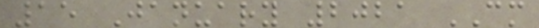15 January 2021 CM
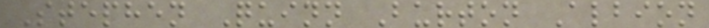Stephen Quinn Burton Albion
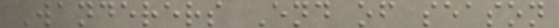Wanderers End of season
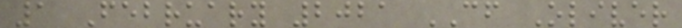1 February 2021 CF Oliver
